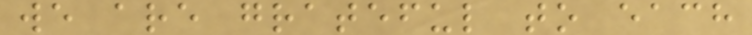we are grateful to each
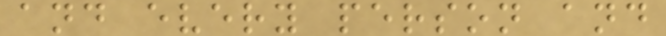and every person and
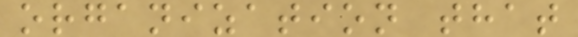organization that
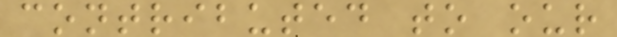contributed to our
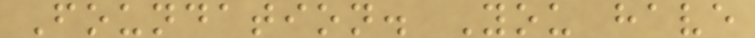Foundation. You have
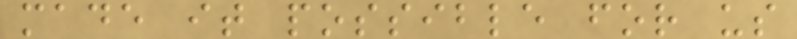made it possible for us
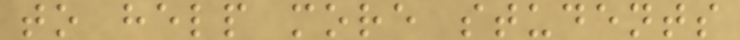to help more students
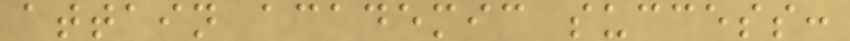attain academic success:
